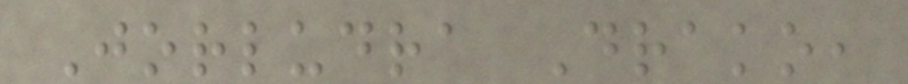Jorludra Drako,
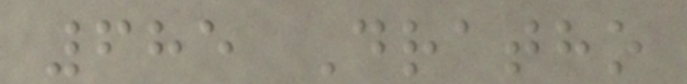685 Dratho
